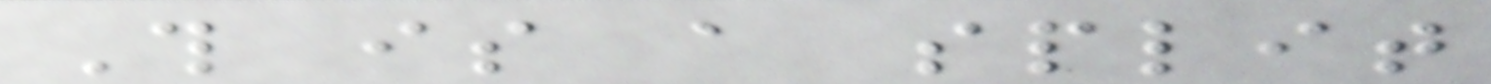This is a split
